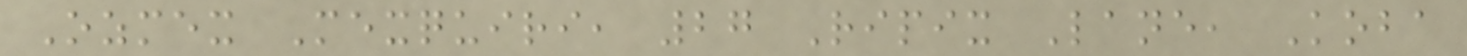Ozmex Mexquiri, 27 Ripix Lane, Koba
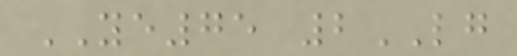YE75 2LG
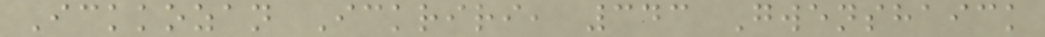Ickkozan Ickriri, 343 Gwenshaick
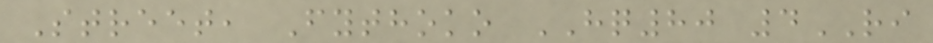Street, Fythoko HQ80 4RI
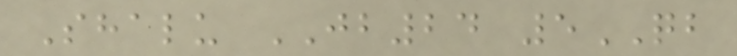Shalu JB24 5QB
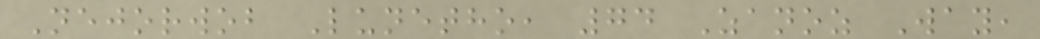Nejorwob Lunetho, 74 Zanoz Way,
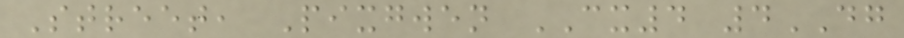Street, Pixgwen CX4 4DG
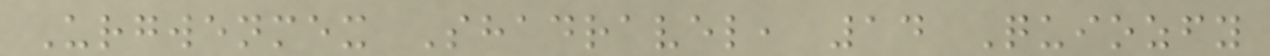Urgwenmex Shadravel, 14 Quiozfy
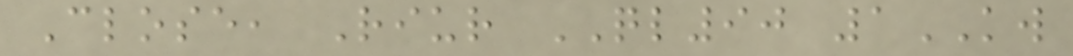Close, Riur QL90 1KW
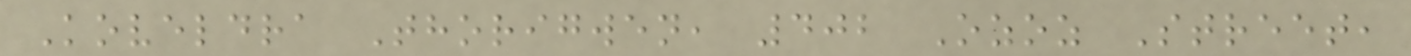Koveldra Thorigwen, 402 Ozoz Street,
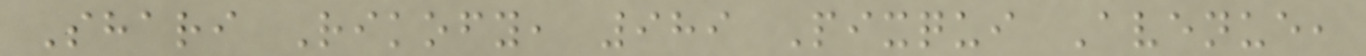Shari Rikofy, 989 Pixqui Avenue,
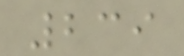239
